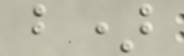b)
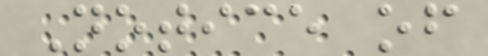Notice of
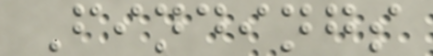Findings
